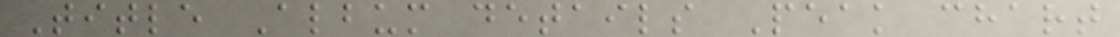Title Album details Peak chart
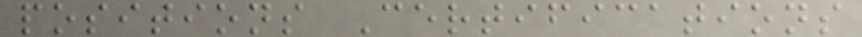positions Certifications
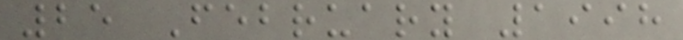25 February 1998
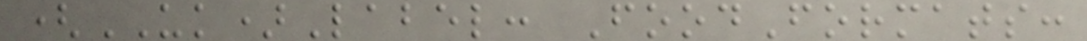(UK)Label: FoodFormats:
